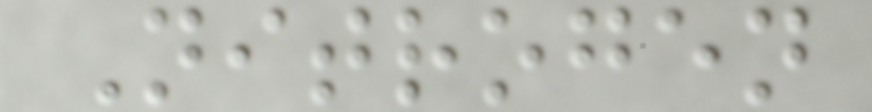Nitrogen
